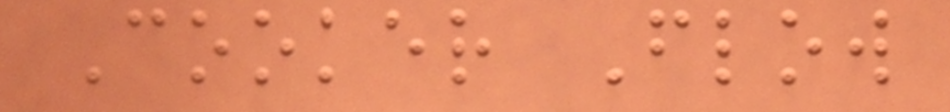Cooker Flow
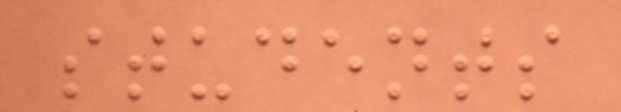students
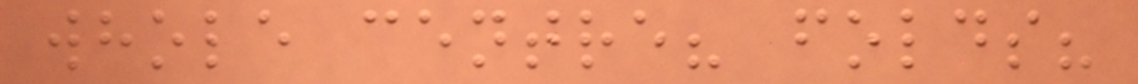whole centre? folds?
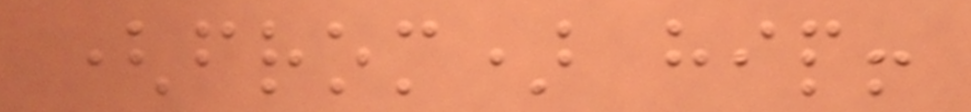(from) hip!
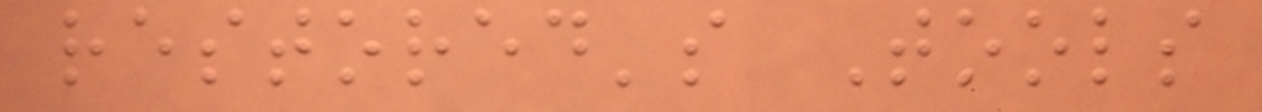restored's Tools
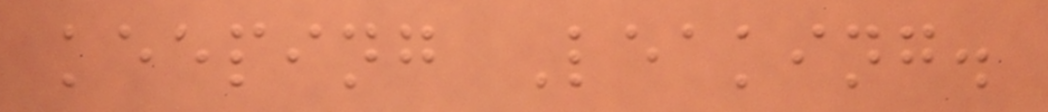keeping Leaking.
